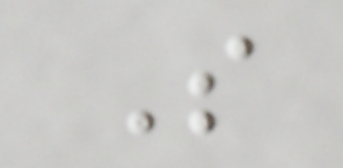S
